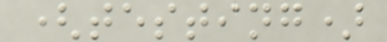(testing)
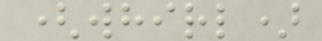(whirl)
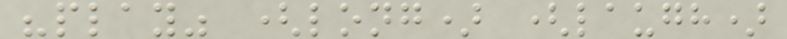"play" (long) (laugh)
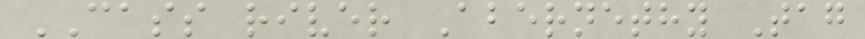CASS river Abernethy Tag
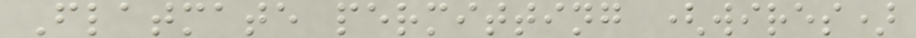Flatmate permitting (wires)
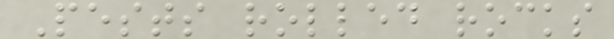Pests rolled rocks
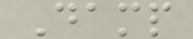Damp
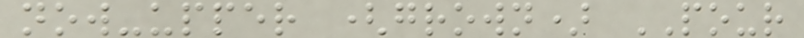now-upper (grown) POUR
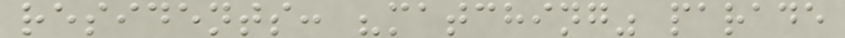residents: "matching" parade
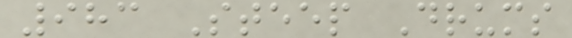983 Steep Drums
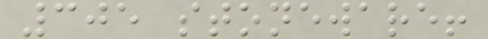305 stoneware!
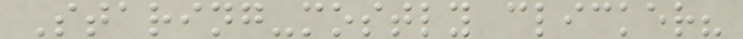Staring-mostly clicker?
